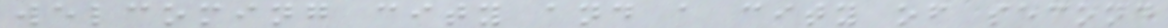welcoming city and a city of second
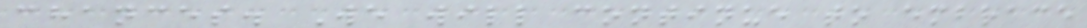chances. We will continue to embrace
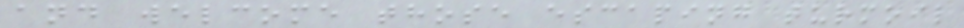and welcome those escaping turmoil
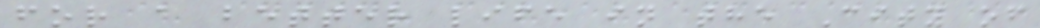for a better life in the City of
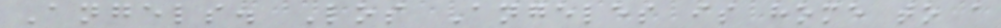Angels. Los Angeles is home to a
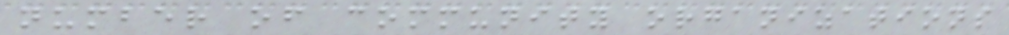number of community organizations
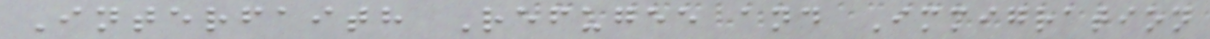Interfaith Refugee and Immigration
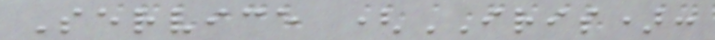Service (IRIS):
